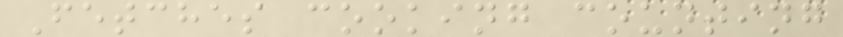Fetches cooking counting
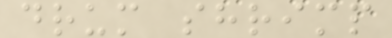drum shrimp
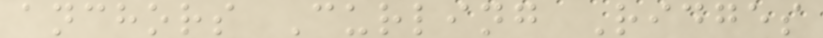anchors Curling Ridges
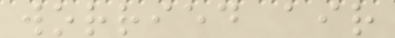worried air
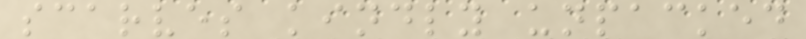scarves kindly unpacked
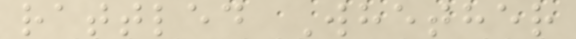rattled Whether
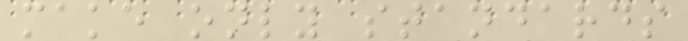make only standards
